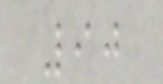90
